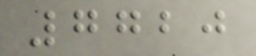7720
